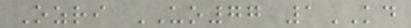Ozri UO77 1KD
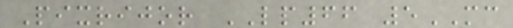Pixrijor LP66 5MC
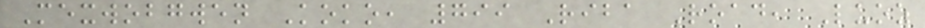Mexwobgwen Koko, 799 Riba Road, Luoz
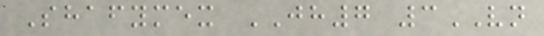Shafymex JH7 3VN
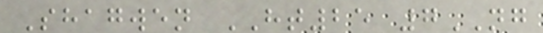Shagwen HT25 7NG
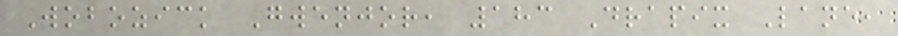Wobozick Gwenjor, 183 Drapix Lane,
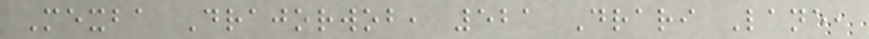Mexba Drajorwob, 521 Drari Lane,
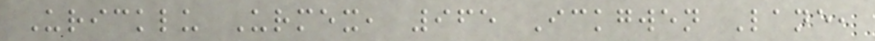Uricklu Urmex, 965 Ickgwen Lane,
